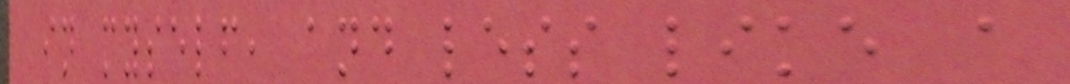in myself, and less like a
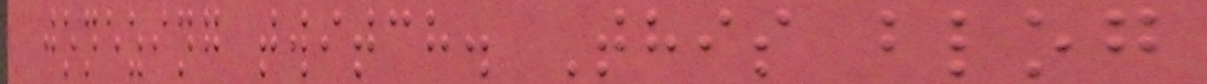jonezing twitch. This blog
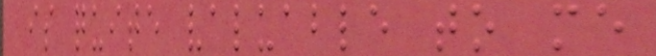is quite valuable to me
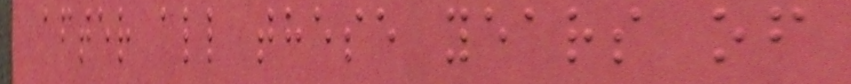after all these years of
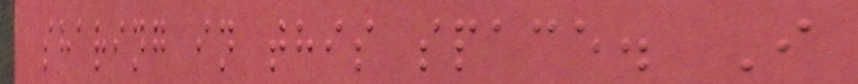sharing in this space. I
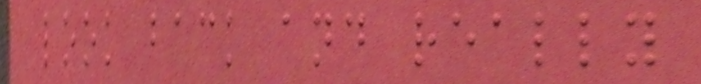look back and really
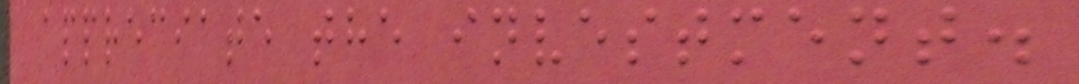appreciate the investment.
